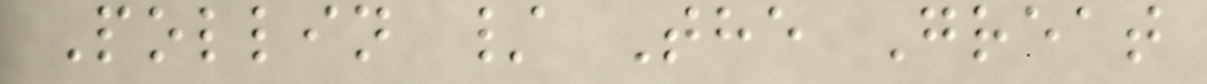Pollin / The Great
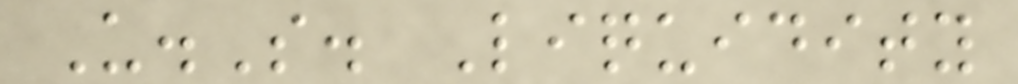U.S. Liquidity
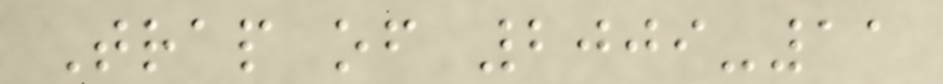Trap of 2009-11
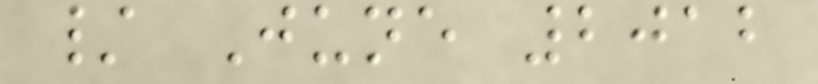/ June 2012
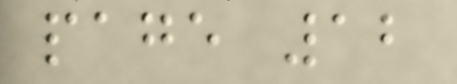page 12
